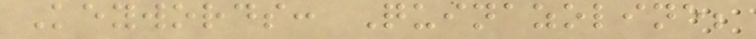Keywords: Quinazoline;
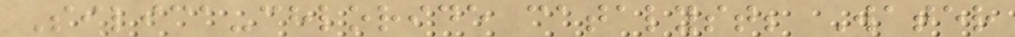Silica-chloride catalyst; Water
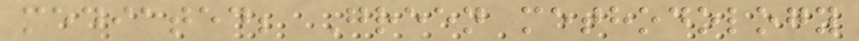mediated; Green methodology
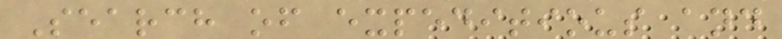Search of expeditious and
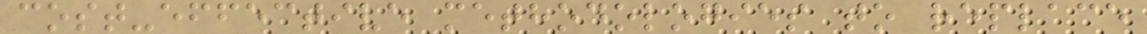cost-effective methodologies to replace
